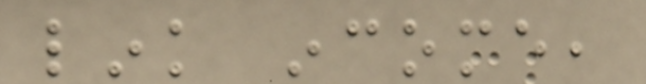link income,
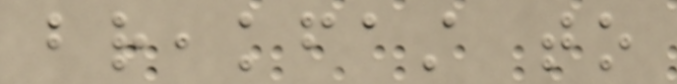breakfast to
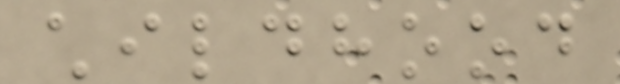childhood
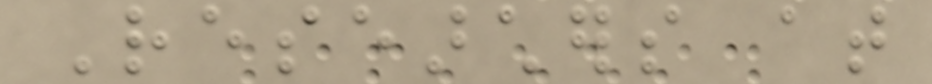Researchers at
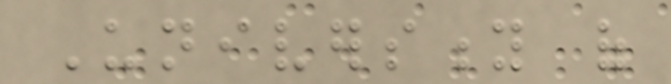University of
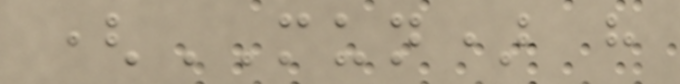(MUN) have
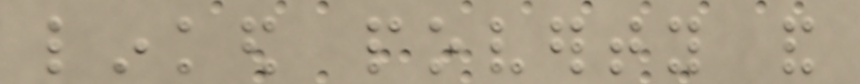linked poverty and
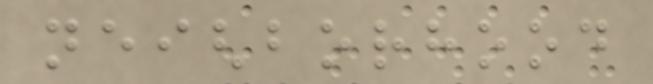neighborhood
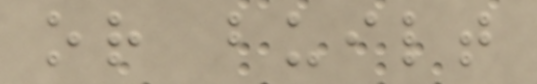or built
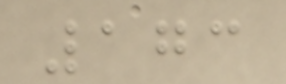173
